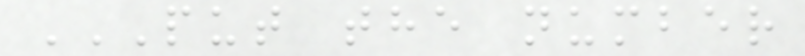PUT THE NUMBER
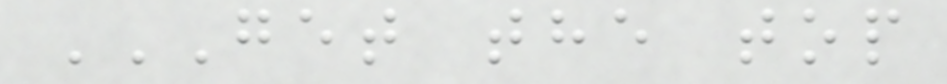GET THE TOP
